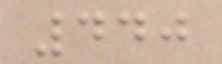440
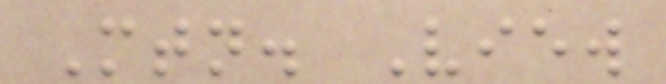Mtn. View
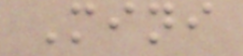Mini
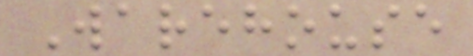Warehouse
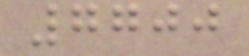7700
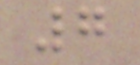7
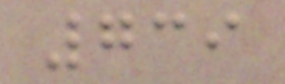739
